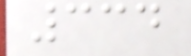334
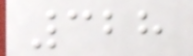328
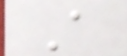A
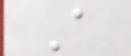A
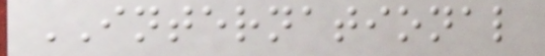INTERNATIONAL
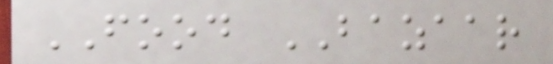FOOD BAZAAR
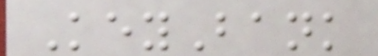KeyBank
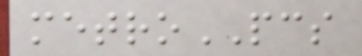metroPCS
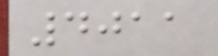4011
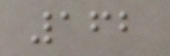162
